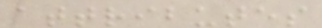attributes
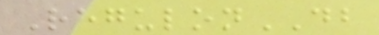RegulonDB
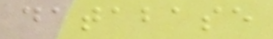database
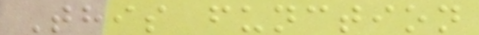This function
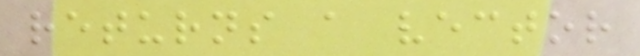returns a vector
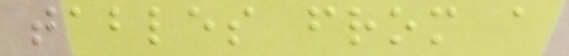tables from a
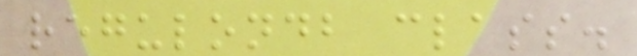regulondb class.
